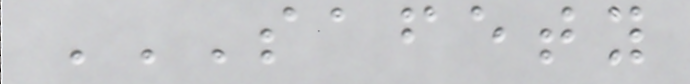SAFETY
